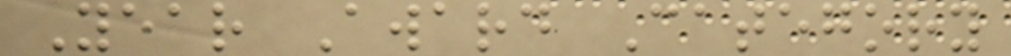Year Award Category
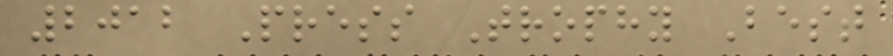2012 Press Trophy Best
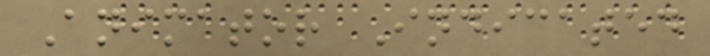Animator Indicated
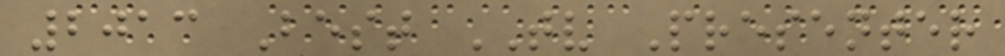2013 Best TV Presenter
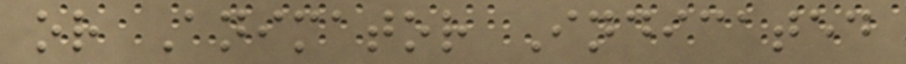or Animator Indicated
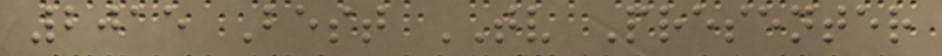2015 Best TV Presenter
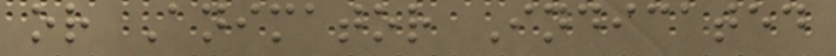or Animator Indicated
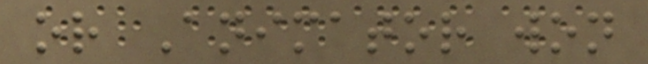or Animator won
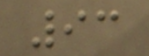93
